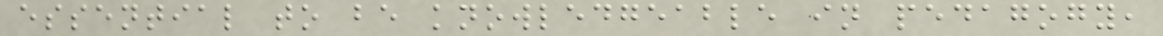essential to be knowledgeable in pedagogy,
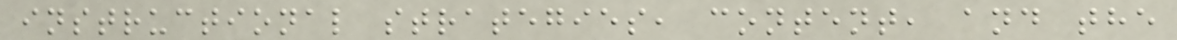instructional strategies, content, and the
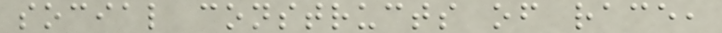social constructs of race,
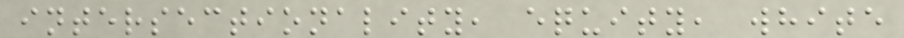intersectionality, equity, white
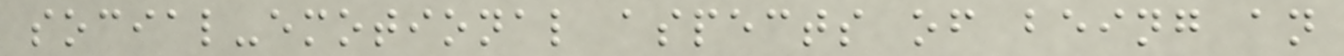social-emotional aspects of being an
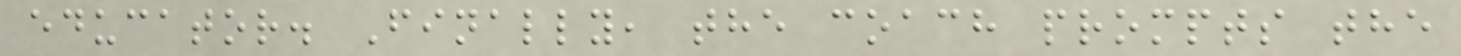educator. Finally, the coach prompts the
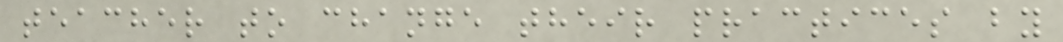teacher to change their practices by
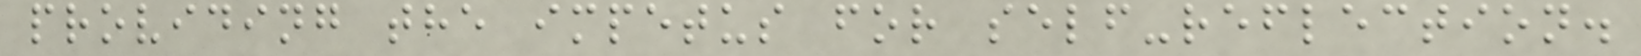providing the impetus for self-reflection.
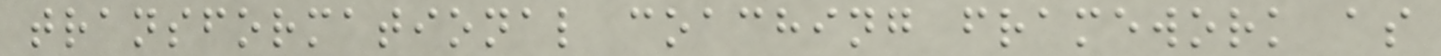transformational coaching framework as
